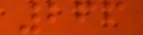266
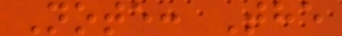Note: The
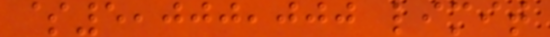$5,000,000 limit
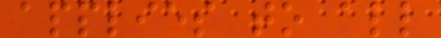applies to all
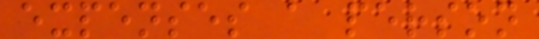expenses a person
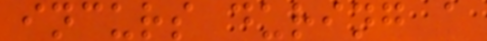incurs during a
